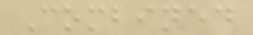Combined
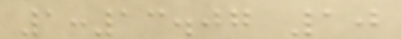1:13.07 10
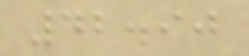42.90
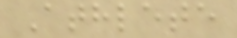Athlete
